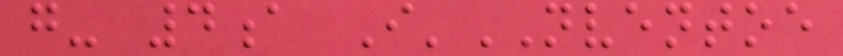g- 4a I'NVENTOE
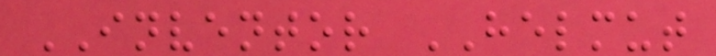INVENTOR HELMUT
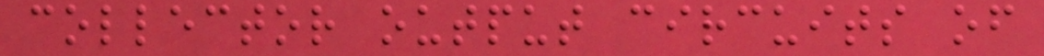collector output circuits of
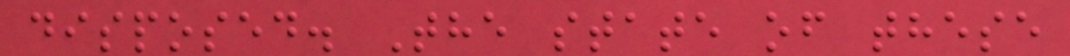disposed. The state of these
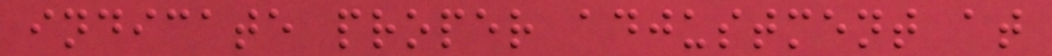indicate proper adjustment at
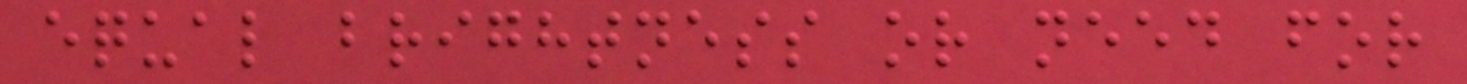equal brightness or need for
